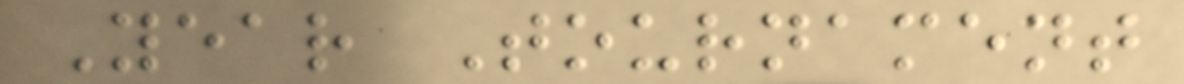Year Tournament
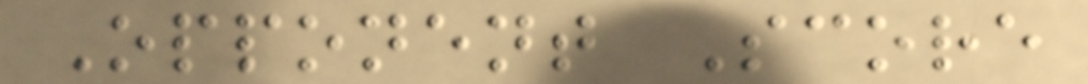Opponent Score
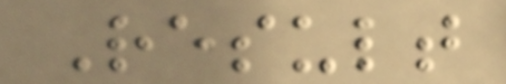Result
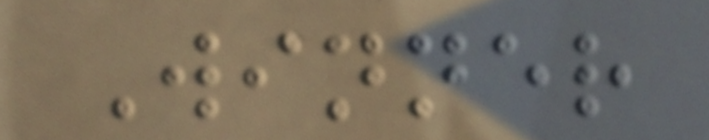Winner
